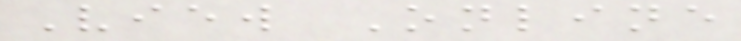View Online
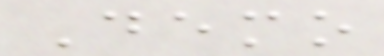Demo
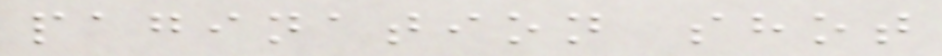pagination shot
